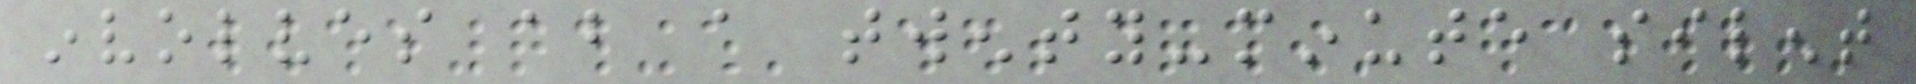involves about a twenty-minute silent
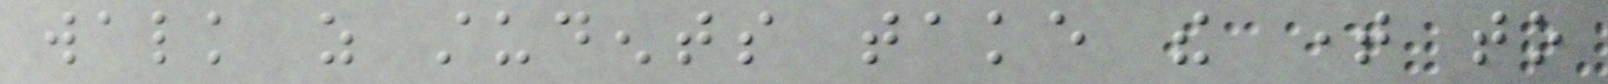walk as students take the time to
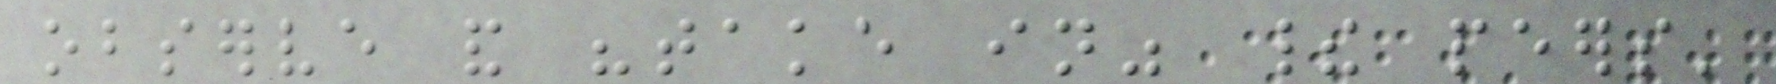observe and "take in" their peers'
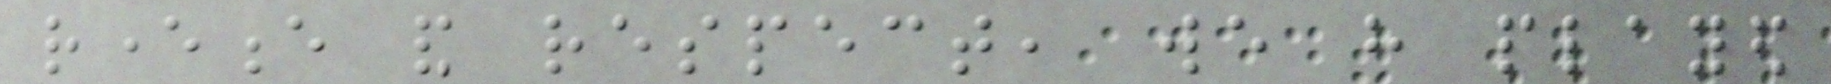reverence and respect, we have played
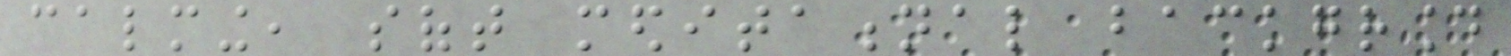calming, soft meditational background
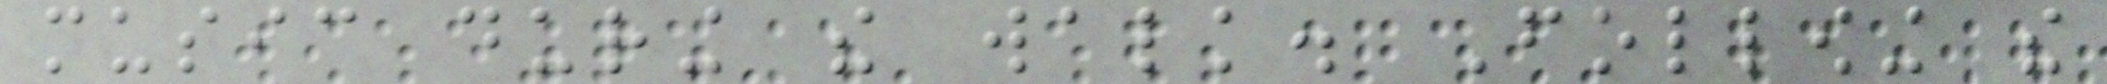music during the walk. Following the
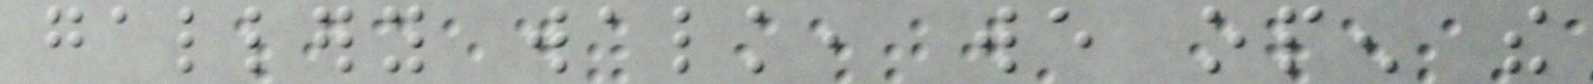gallery walk, we open the
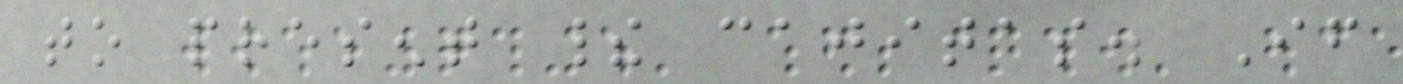to present their cajitas. If
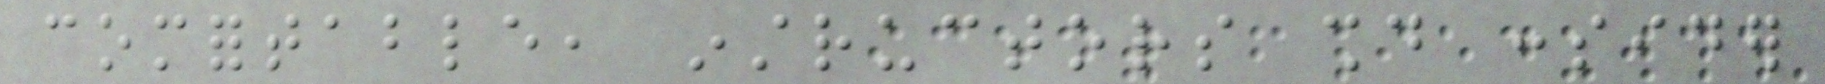comfortable, instructors should consider
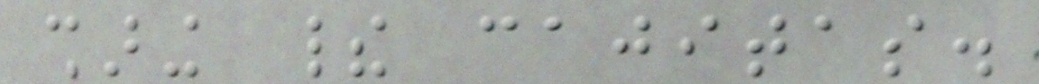sharing their cajitas.
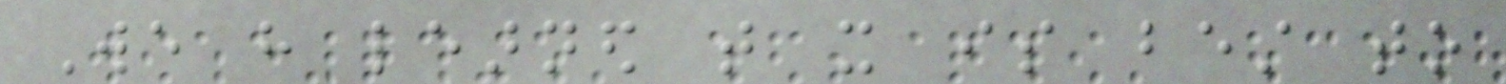We have learned that it is best to
